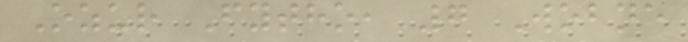Ozur Fytho, 7 Wobne
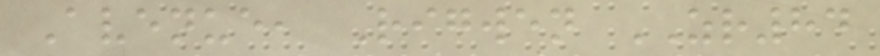Avenue, Rigwen ZR84
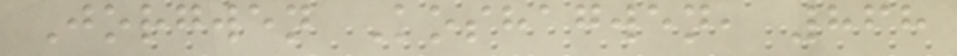Jorgwen Koshagwen, 868
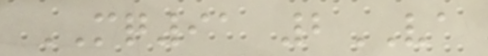MQ91 2VA
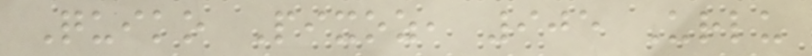Quiko Pixoz, 905 Urlu
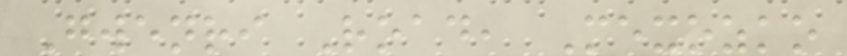Gwenri Road, Mexozko
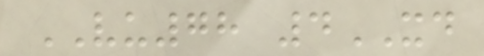VU78 4XD
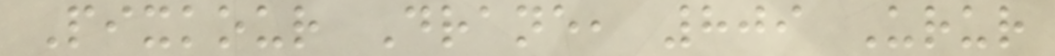Pixkour Drane, 809 Urur
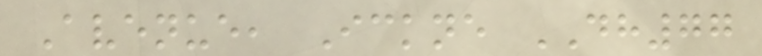Avenue, Ickne DH77
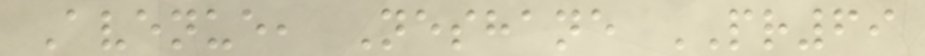Avenue, Neshane PR69
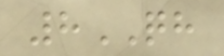8QH
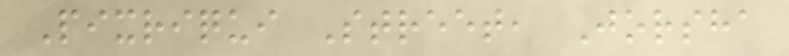Pixriqui Street, Jorsha
